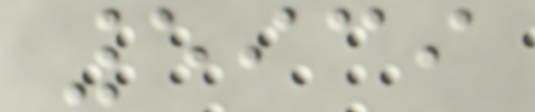5939
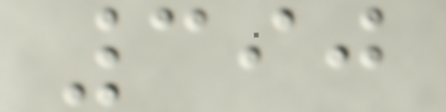390
